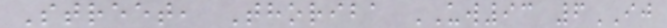Street, Thoriba UW93 6IJ
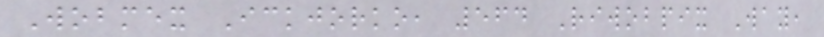Wobmex Ickjorko, 564 Riwobpix Way,
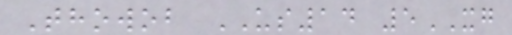Thowob US14 5XG
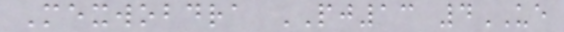Mexwobdra PJ13 4UE
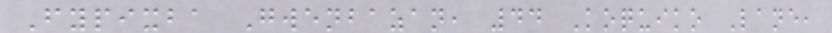Fypixba Gwenbazan, 44 Koquiko Lane,
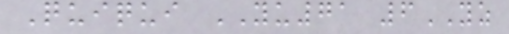Quiqui YU71 6YZ
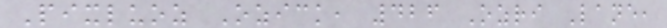Pixluoz Ozick, 426 Ozri Lane,
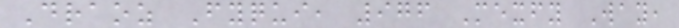Draoz Fyqui, 976 Mexfy Way,
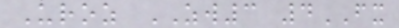Uroz ZW3 4FX
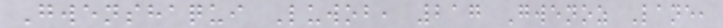Gwenshaqui Luwob, 217 Gwenoz Lane,
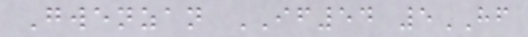Gwenzan IF54 5HF
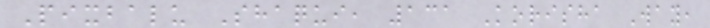Pixbalu Shaqui, 131 Korisha Way,
